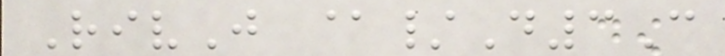RivJ @/D3C
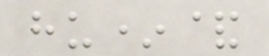hu*&
